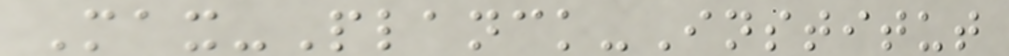Max-Planck-Institut
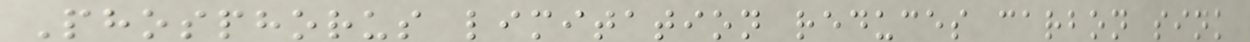Phosphorus limitation reduces carbon sink
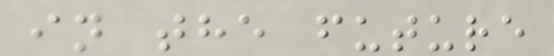in the future
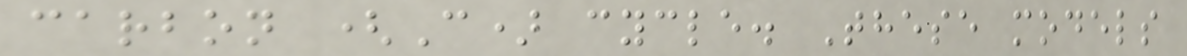carbon (C) cycle. These models
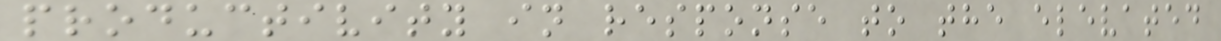productivity in response to the elevated
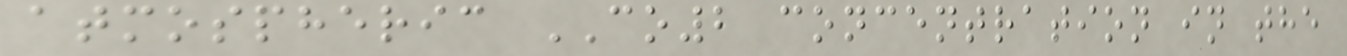atmospheric CO2 concentration in the
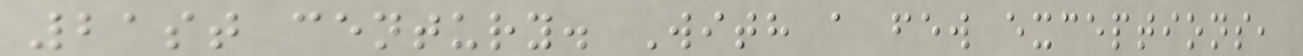21st century. With a few exceptions,
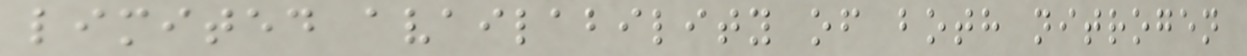limited availability of both nitrogen
